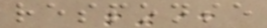response
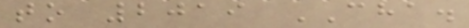to 2019 CHA.
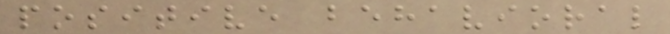positive behavioral
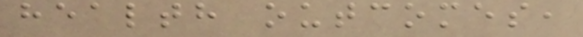health outcomes,
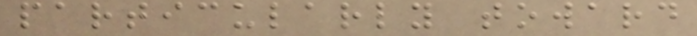particularly toward
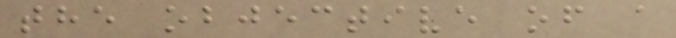the objective of a
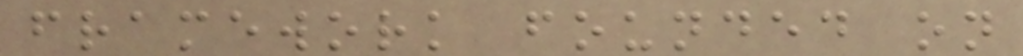framework founded on
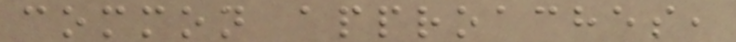common approaches,
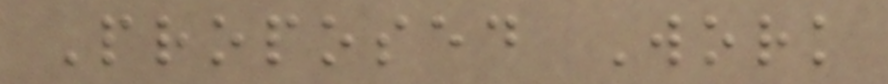Proposed Work
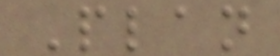Plan
